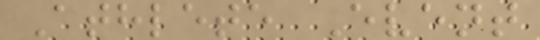Athlete Event
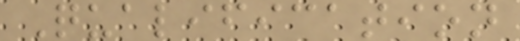Qualification
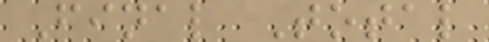Final Total
